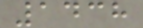1438
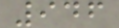946
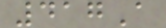417A
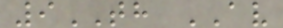9TH AV
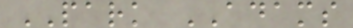PARK ADAMS
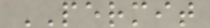PERMIT
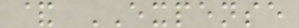& EXPENSE
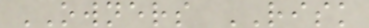OWNERS RISK
